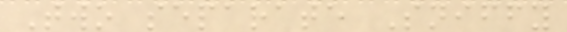Two separate Sniffy
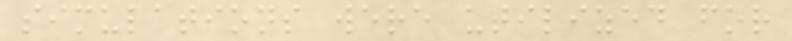simulations were utilized for
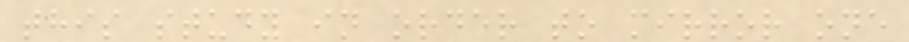this study in order to mirror one
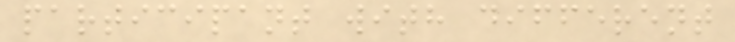participant with different
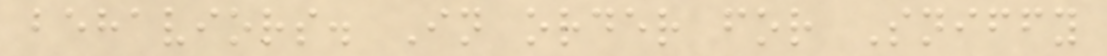behaviors. In order for Sniffy
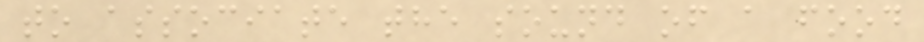to associate the sound of a food
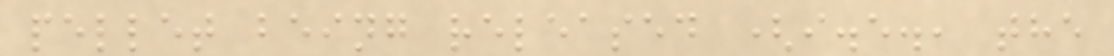pellet being released (i.e., the
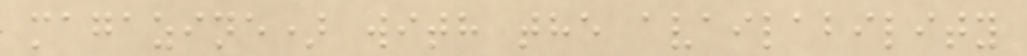magazine) with the availability
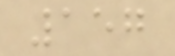157
